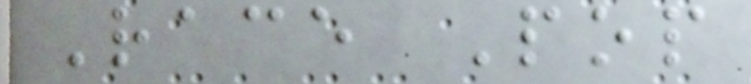Race Pop
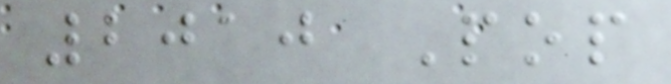2010 Pop
